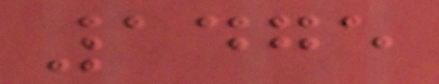1475
